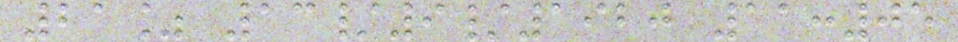21% 13/9/1920 11:05
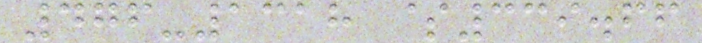476-1318 $339.66
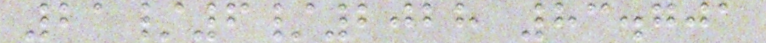21/6/2028 83.701
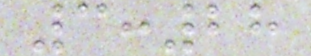3:28
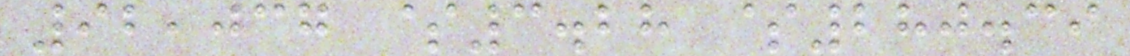92,037 $3.28 $280.39
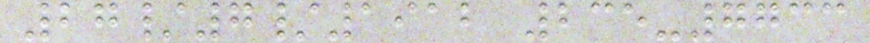27/7/1912 235-7733
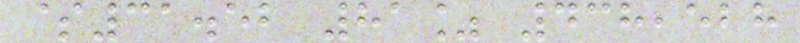$31.52 81% 438,528
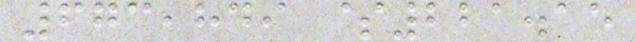673,849 $221.15
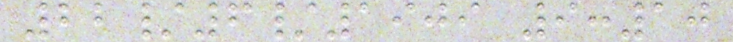22/6/1909 9:10
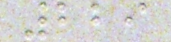229
